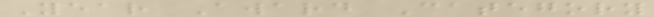Year Award Category
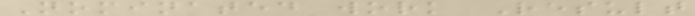Nominated work Result
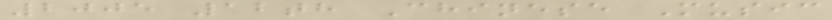2005 12th Chinese Music
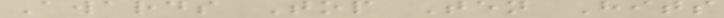Awards Top Ten Hits
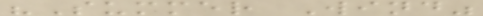"Summer Wind"
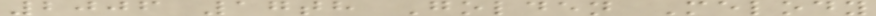2006 17th Golden Melody
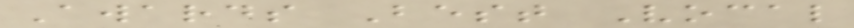Awards Best Vocal
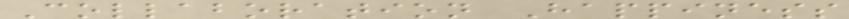Collaboration Happiness
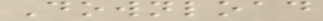Download
